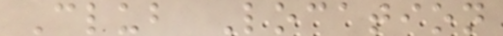Club Location
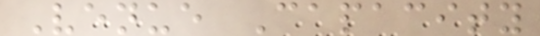Venue Capacity
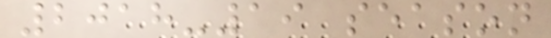2018-19 season
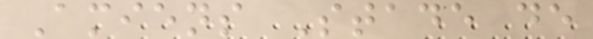Amiens Stade de
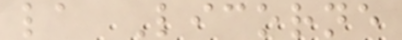la Licorne
